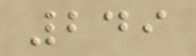249
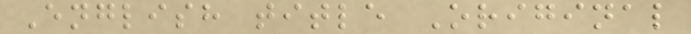English title Original
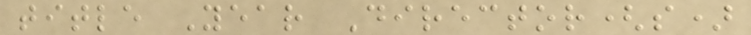title Year Director(s)
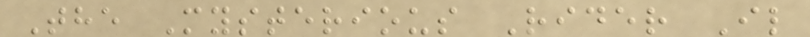The Mysterious Rider Il
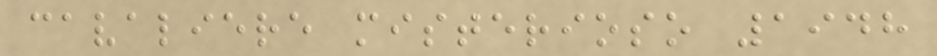cavaliere misterioso 1948
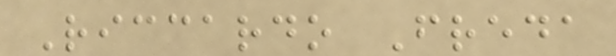Riccardo Freda
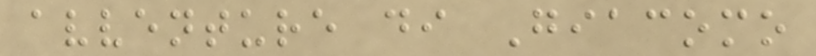avventure di Giacomo
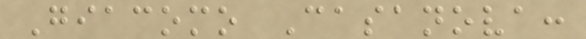Giacomo Casanova:
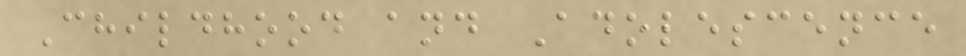Childhood and Adolescence
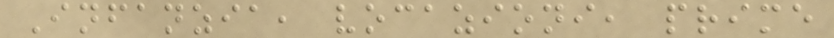Infanzia, vocazioni, prime
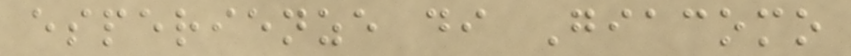esperienze di Giacomo
